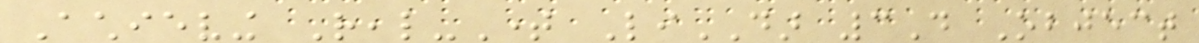Achieving Real-Time LiDAR 3D Object
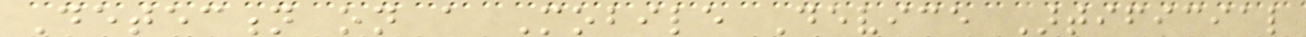Detection on a Mobile Device Artificial
